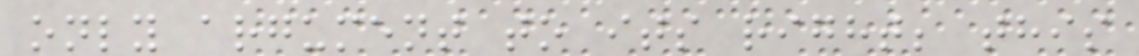only argument to its right; this
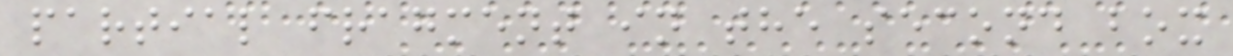partial fragment in the second box
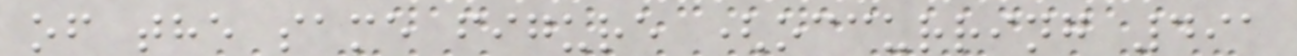of the same figure (occurring 491
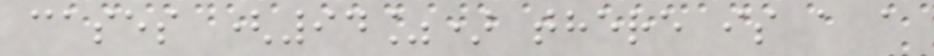cases (94%) there is a a
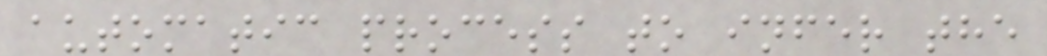automatic process to infer the
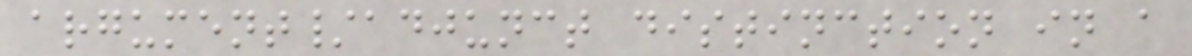argument/adjunct distinction in a
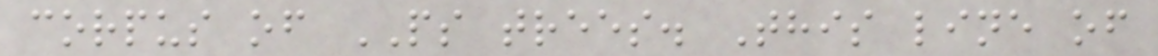corpus of PS trees. This line of
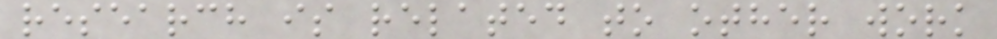research is related to other work
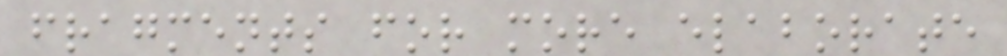fragments for more elaborate
